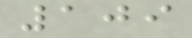109
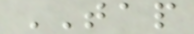TAP
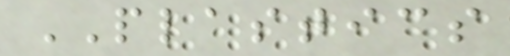PLASTICS
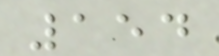154
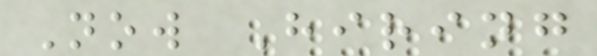Now Hiring
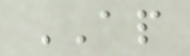AP
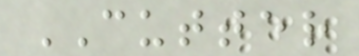CUTTER
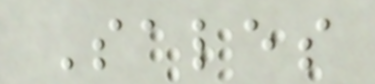Sales
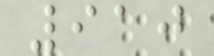910
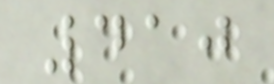410
